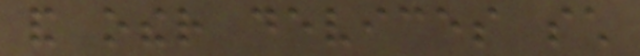and other devices such
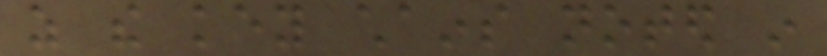as the key chains noted in
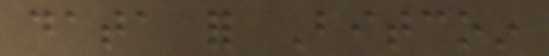data for Bitcoin
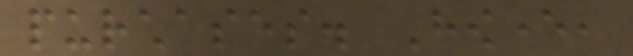purchases. However,
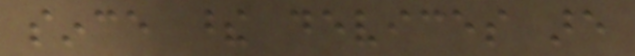since these devices are
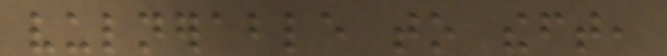vulnerable to theft,
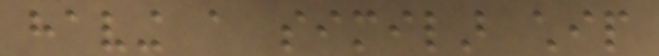having a similar chip
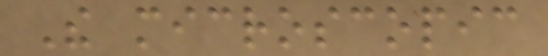The microscopic
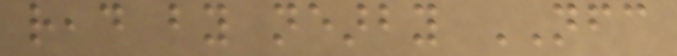read by nearby NFC
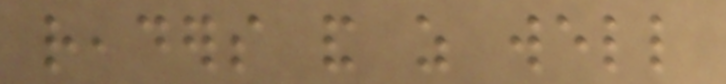readers and as well
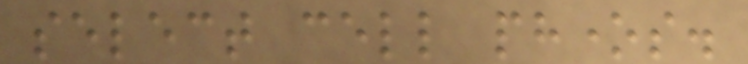select cell phones.
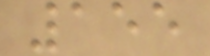155
